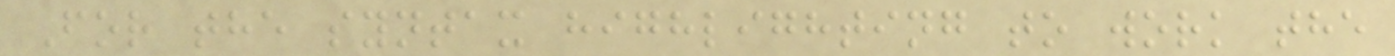For the syntax highlighting to work the
